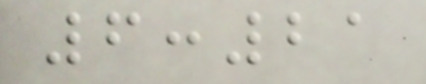6:21
